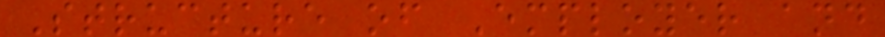Structure of Employer and
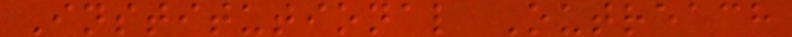Institutional Outreach
